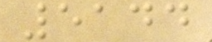5144
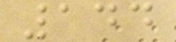144
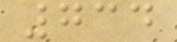734
